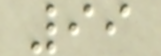99
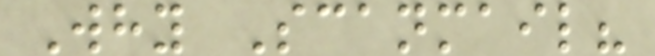Why Scanmail?
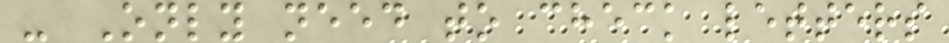- Only need to check letters
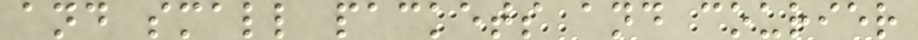and small packets and courier
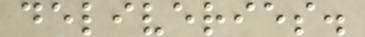deliveries.
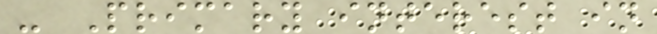- Primary interest in
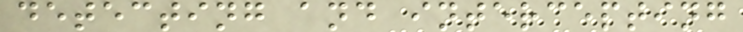detecting and intercepting
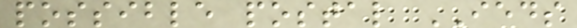possible postal IEDS
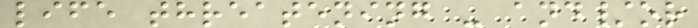life threatening - and/or
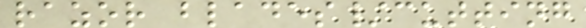razor blades/cutting
